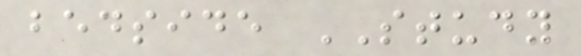bedside STUDY
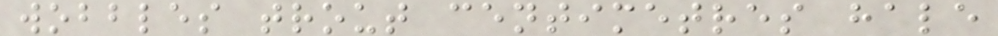wobbles trout centimetres hale
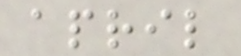april
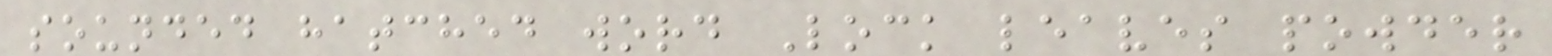sounded hatched word Lock leaves powder
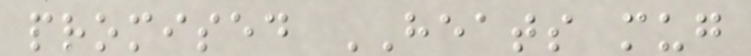promised HEATS mug
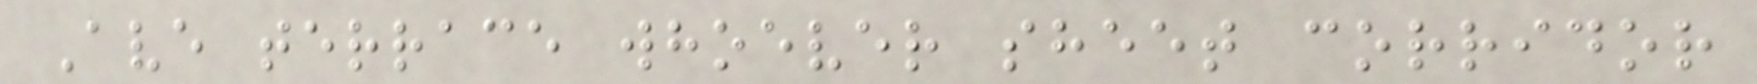Ave terrace whoever sheet corridor
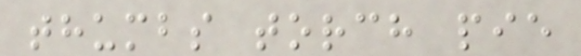thumbs torch pie
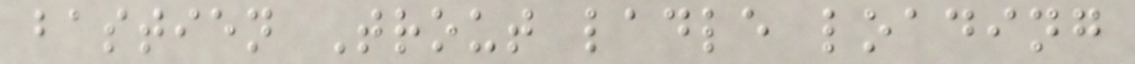bastien Trout ladle loading
